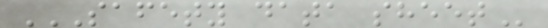SAFETY DATA SHEET
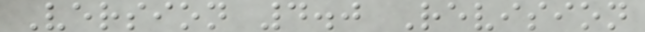Version 4.0 Revision
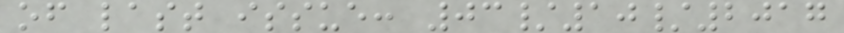of last issue: 03/10/2017
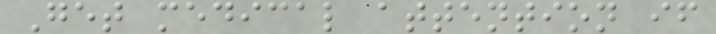Get medical attention if
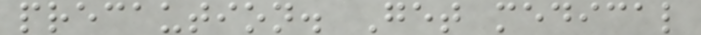precaution. Get medical
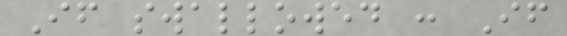If swallowed : If
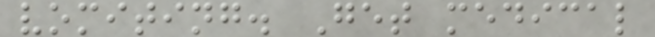vomiting. Get medical
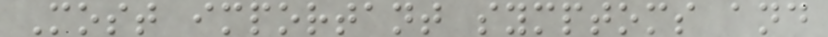Most important symptoms and
